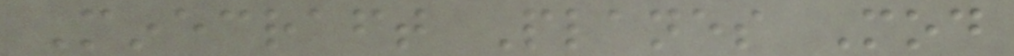Minecraft Planes Mod
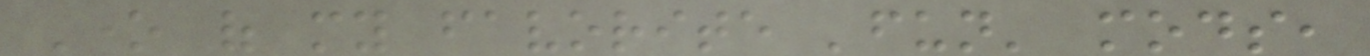One of my favorite 'fun' mods,
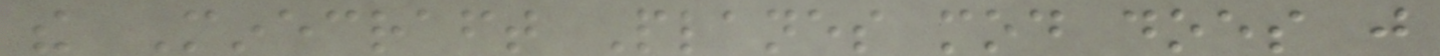the Minecraft Planes mod does just
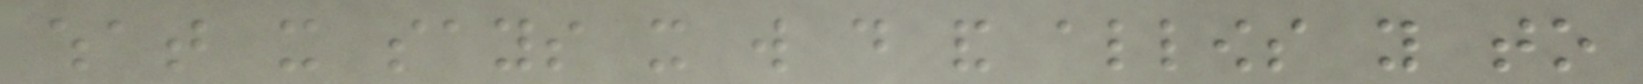what it says it will do and allows you to
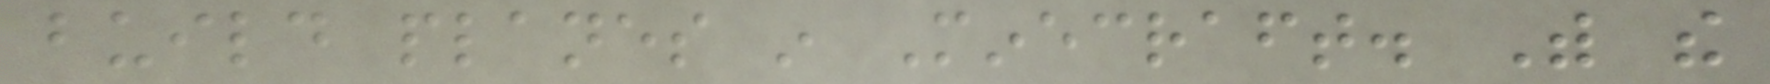build planes in Minecraft. With the
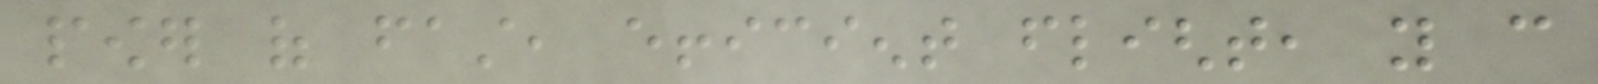power of fast, efficient flight, you can
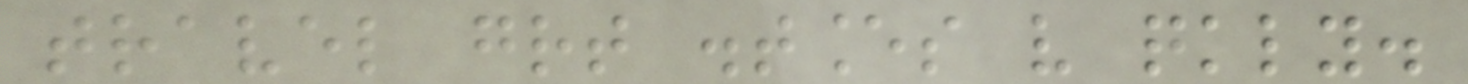travel great distances very quickly.
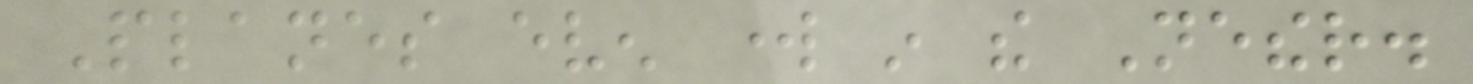Planes even work in the Nether.
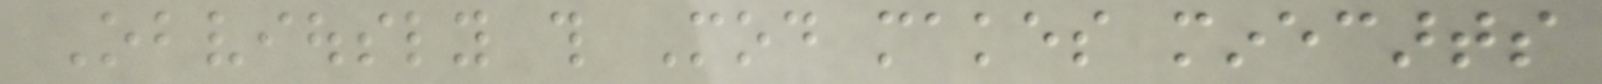Obviously this Mod makes minecarts
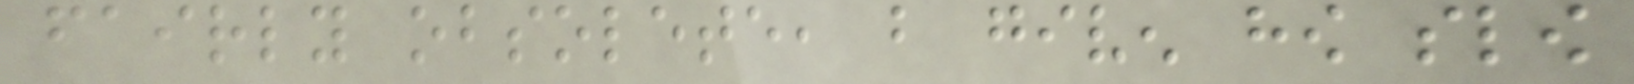fairly obsolete, but given how slow
